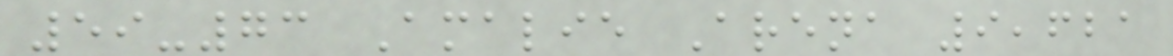59-73 Amalie Arena 9,621
